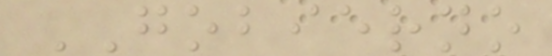GOBIERNO
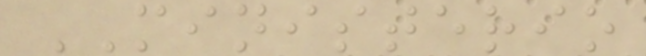MINISTERIO
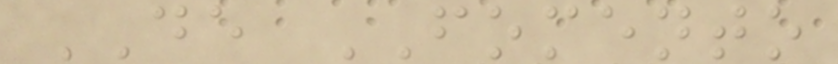DE FOMENTO
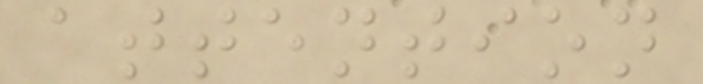attention
